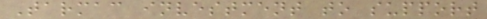Tarmac investment to support
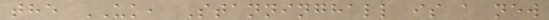the UK, Stanninghall is a new
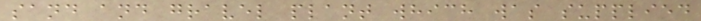sand and gravel plant which was supplied
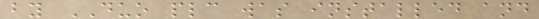by DUO plc was installed and
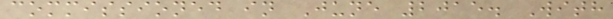commissioned in June 2015. With
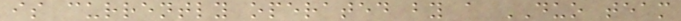is currently operated by a DUO team
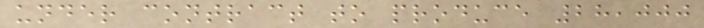under contract to produce 28,000
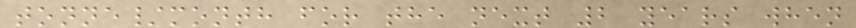tonne/month for the next 2 years when
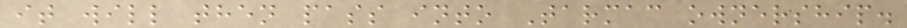it will then pass into Tarmac ownership.
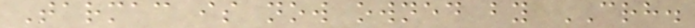Tarmac is now owned by CRH.
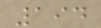194
